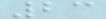23
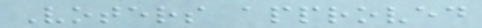Voters approved
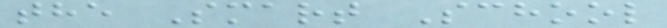the Smart School
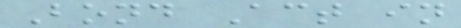Bond Act in
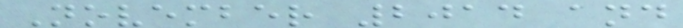November 2014 and
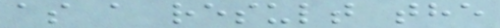as a result the
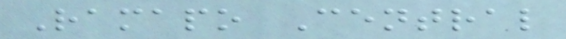Ramapo Central
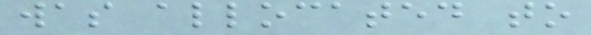was allocated to
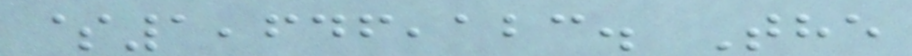$1,646,123. The
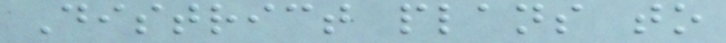District plans to
